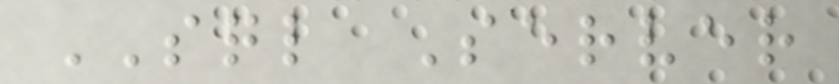SQL Server
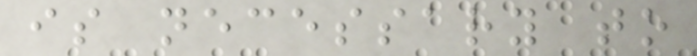is necessary to
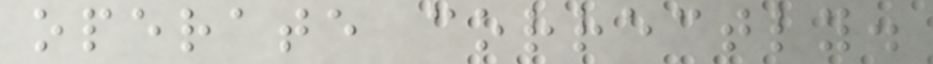operate correctly.
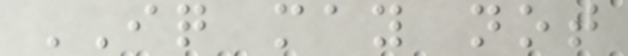IQ may not
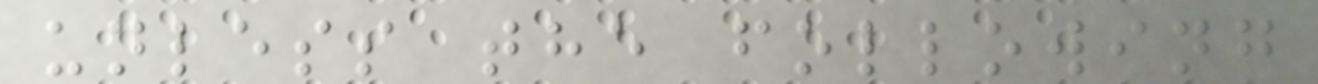unless the following
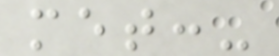met:-
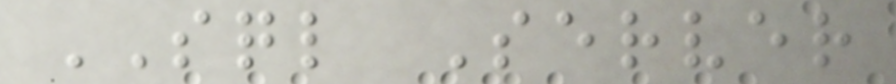SQL Server
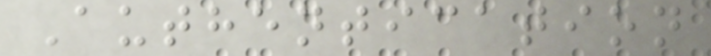Authentication
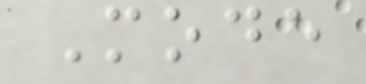Mode
